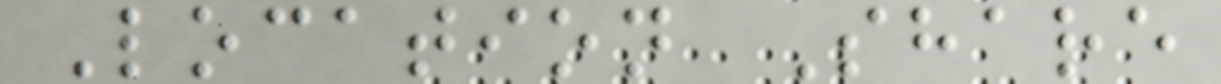Location Share
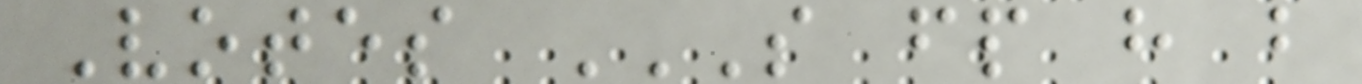Votes S FP H B
